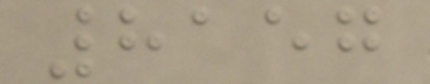8157
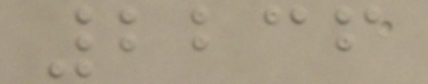2236
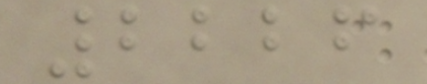2226
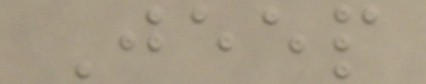Jeep
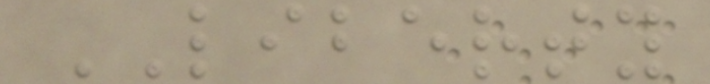LIBERTY
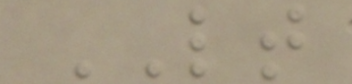LT
